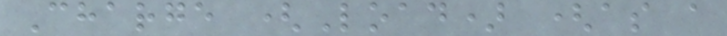Charge (Load) (as a
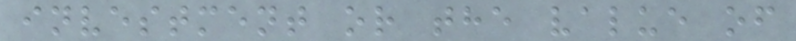investment or the value of
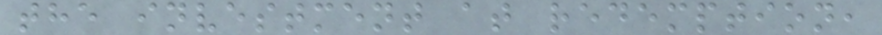the investment at redemption,
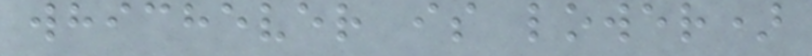whichever is lower)
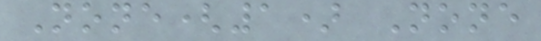None(1) None
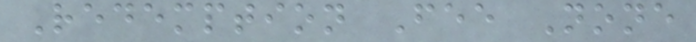Redemption Fee None
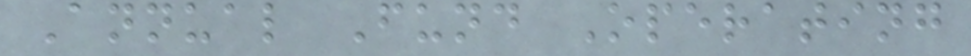Annual Fund Operating
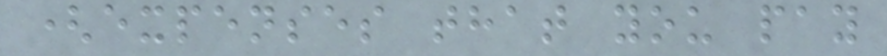(expenses that you pay
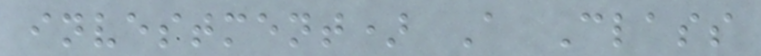investment) A Class
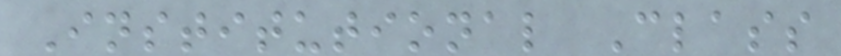Institutional Class
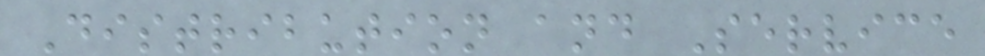Distribution and Service
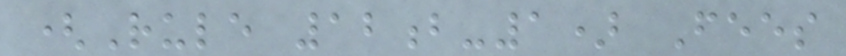(Rule 12b-1) Fees
